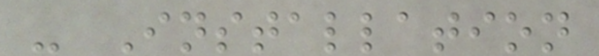- Installation
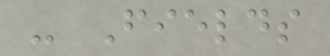- Fields
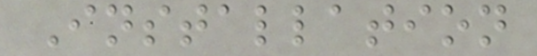Installation
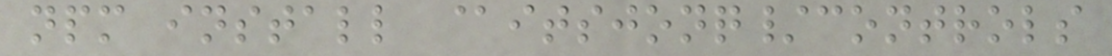npm install @itsjonq/controls
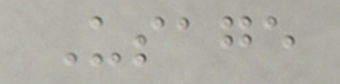Usage
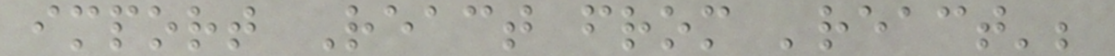import React from 'react';
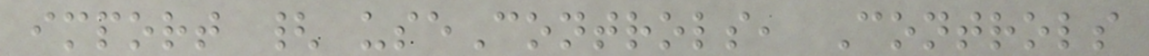import { useControls, Controls
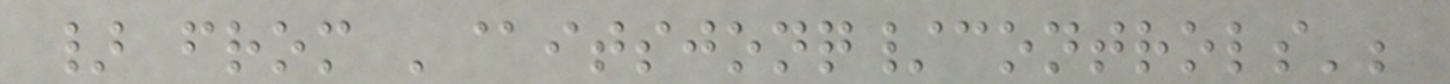} from '@itsjonq/controls';
